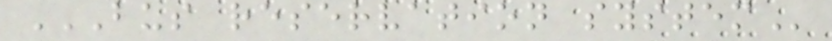BUS RESERVATION SYSTEM
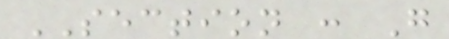SECTION : G
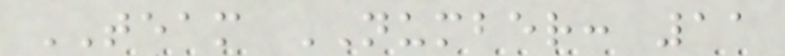TEAM NUMBER: 11
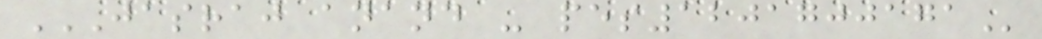JASRAJ ANAND - PES1201700171
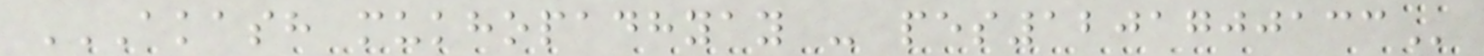AKASH MUKHOPADHYAY - PES1201700133
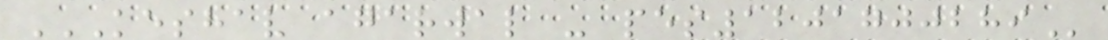KESHAV AGARWAL - PES1201700289
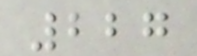227
